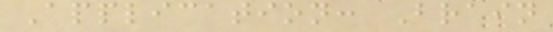Application: Brain
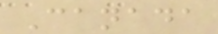Canada
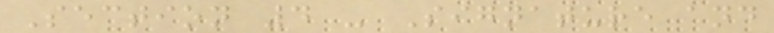Section 4 - Signature and
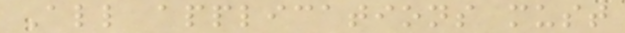All applications must
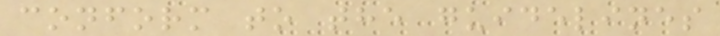conform to the guidelines
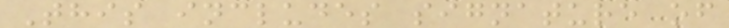This includes signature of
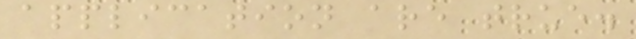application are true.
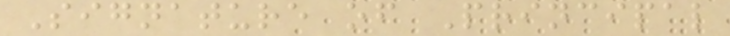Signature of Principal
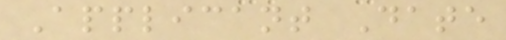Applicant Date
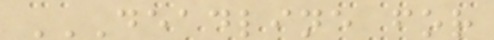DEADLINE FOR
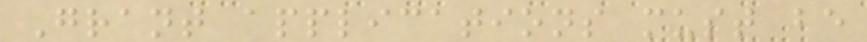Grant applications must be
